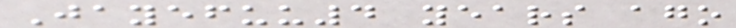Jayefuu4 years ago
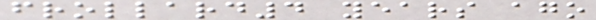frollard4 years ago
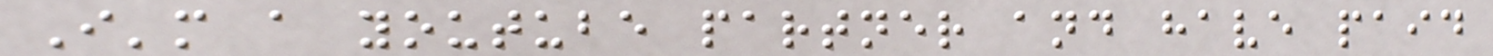I'm a youtube partner and have paid
